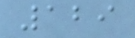129
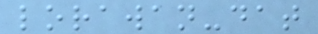lorawan-dat
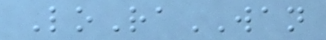LoRaWAN
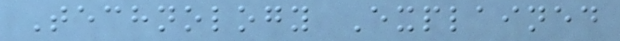Technology Explained
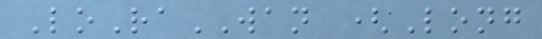LoRaWAN (Long
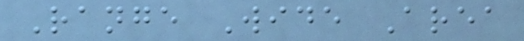Range Wide Area
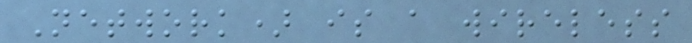Network) is a wireless
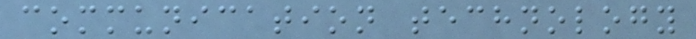communication technology
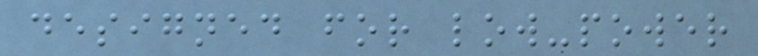designed for low-power
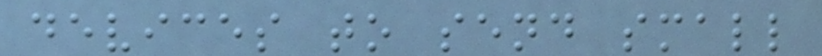devices to send small
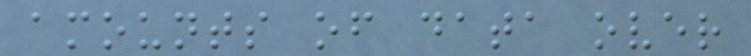amounts of data over
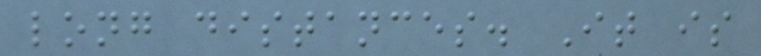long distances. It is
